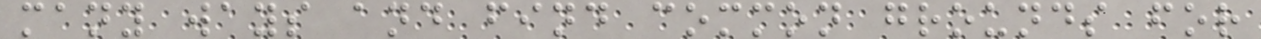many ways and find common grounds for
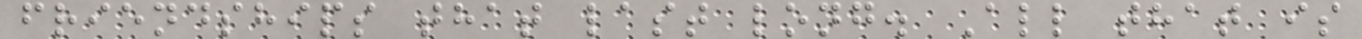friendships that last long. All that is
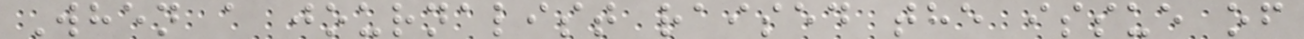When a journalist raised the issue of
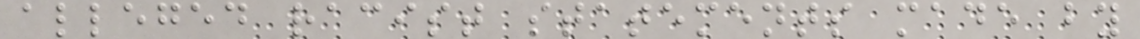alleged racist statements made by
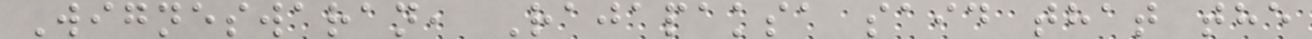Wigneswaran, Rajapaksa said that the
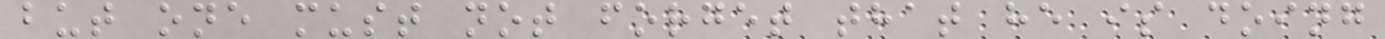but one must not forget that he is doing
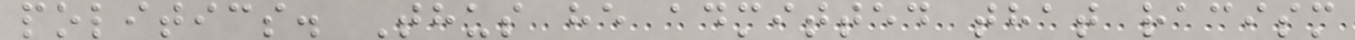politics. Thus he admitted that racism
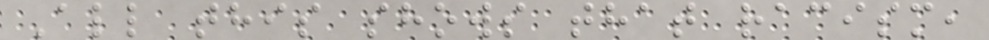All this shows that racism,
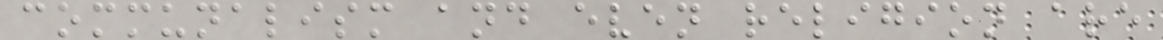communalism and even religion are
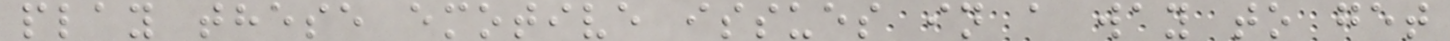play these emotive issues in a way to get
